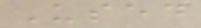Used
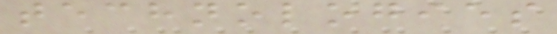technologies
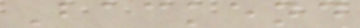Backend
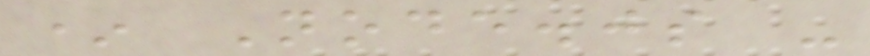* Node.js -
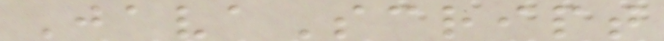JavaScript
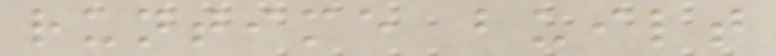runtime built
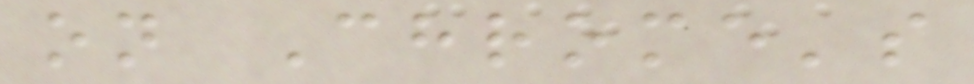on Chrome's
